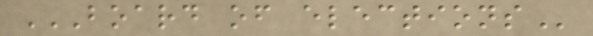BOARD OF ELECTIONS
